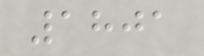1801
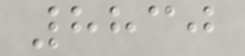8830
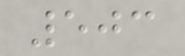503
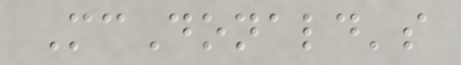McDonald's
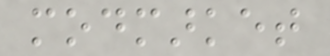modmarket
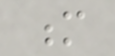m
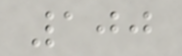100
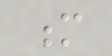m
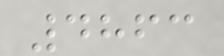4863
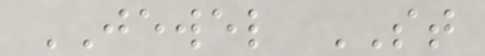JEWEL ST
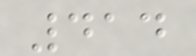414
